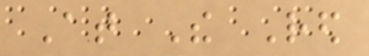At The Red
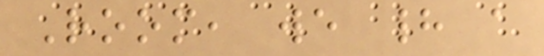Room, we had a
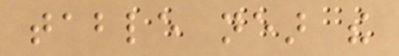table near the
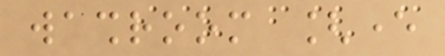washroom [ever
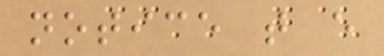notice that every
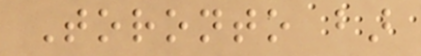Toronto bar
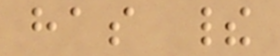has their
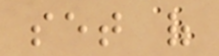set of
